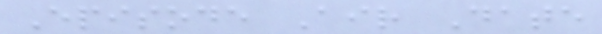Episode Air Date
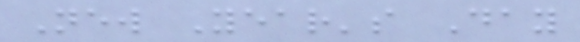New Year's Day
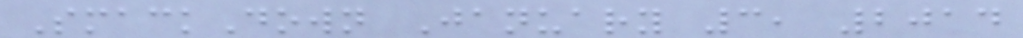SmackDown January 3, 2014
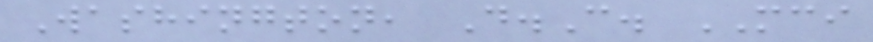Washington, D.C. MCI
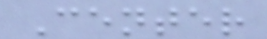Center
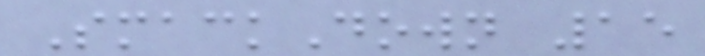SmackDown 15
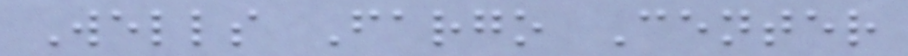Wells Fargo Center
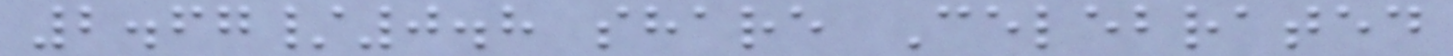2.67/0.8 share Celebrated
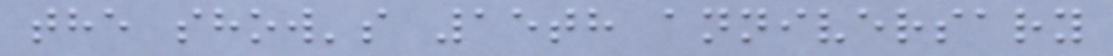the show's 15th anniversary
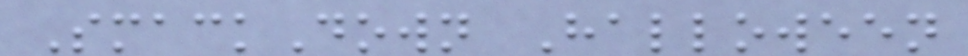SmackDown Halloween
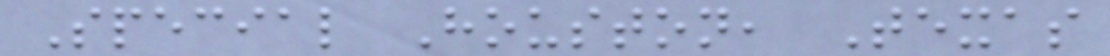Special Houston, Texas
